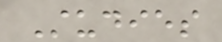Studies
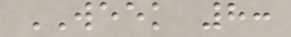WEEK 8:
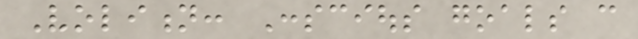Volition: Conscious goals can
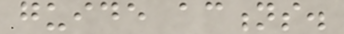guide actions.
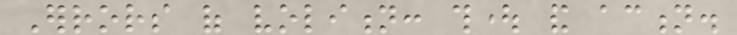Errors of volition: thought and action.
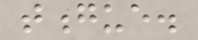tongue.
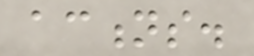actions.
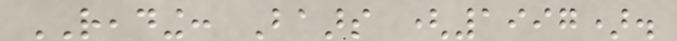READING: Baars (1997).
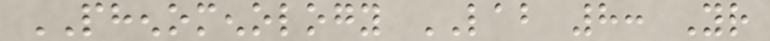PHENOMENOLOGY LAB 8: Your
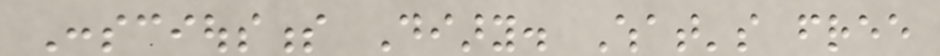Consciousness Diary. What's free
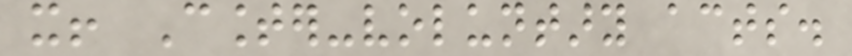it! Counter-voluntary acts.
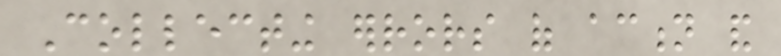Collecting errors of action and
